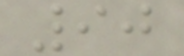90
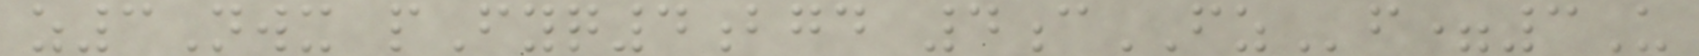z3Nwx pFyq4bgd 4cFZf=3U
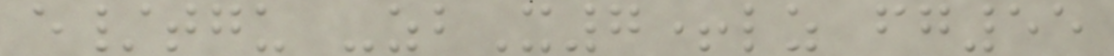e/tgu -zbX7+lz fg55
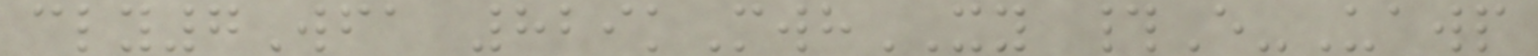cly7Wfa 829kMwhXY #E-Uawp
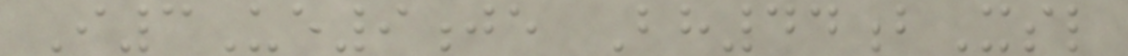I3Ue9je Bh44bXsl
